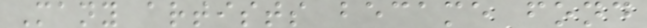Many artists became fond
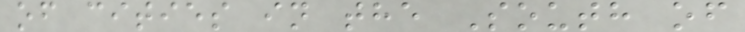of cities in the South of
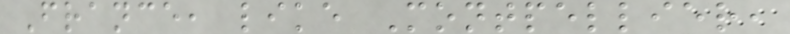France, like Montpellier,
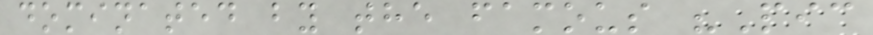dominated by the famous "Pic
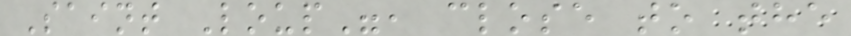Saint Loup", close to the
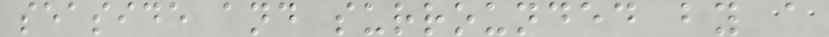seaside and surrounded by a
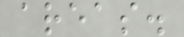areas.
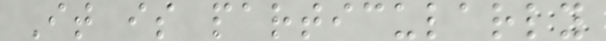It is particularly
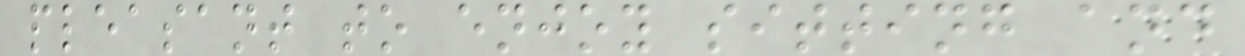pleasant to enjoy sitting and
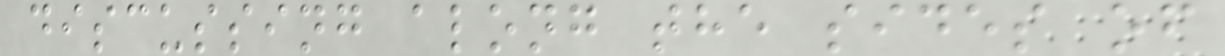discussing along the sides of
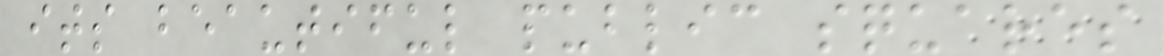its beautiful public squares
